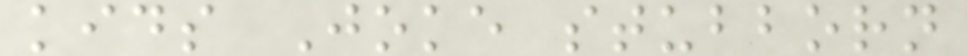kids Joke stubborn
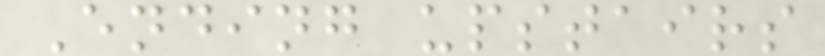Ending upstairs
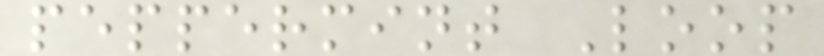peppermint Loop
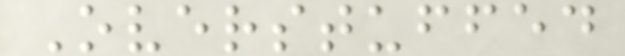Overstuffed
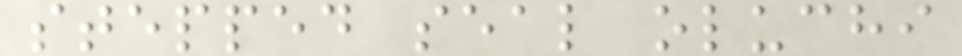stepped seal oluchi
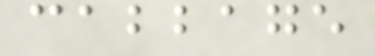cabbage
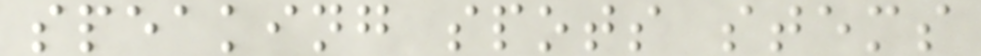speaking spots stems
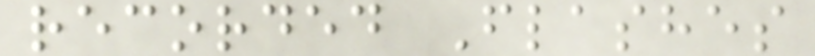recorded Flashes
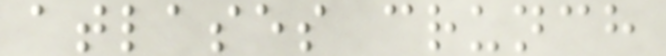atlases crunch
